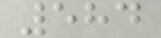584
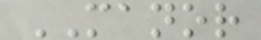MANOR
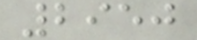2950
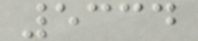5334
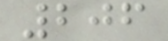206
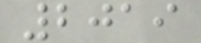2019
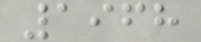1968
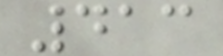413
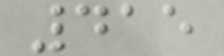415
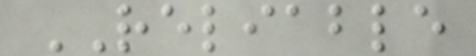RELIABLE
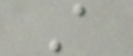A
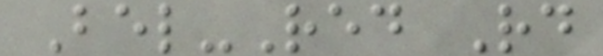Bel-Red Rd
